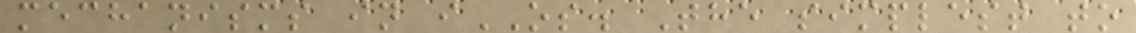mechanisms in iOS. The simplest to
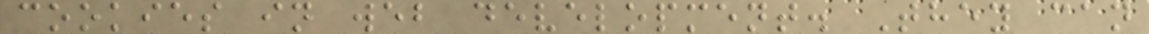cookies in web development. They can
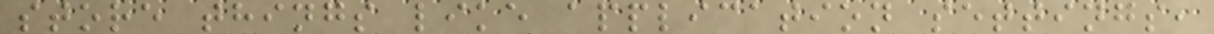store things like application settings,
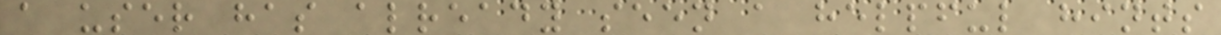a user has already seen a helpful hints
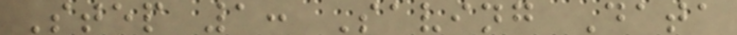Step 1: Saving Data
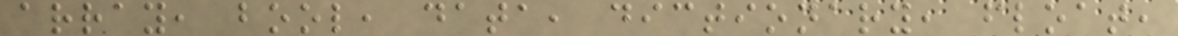array, bool, data, dictionary, float,
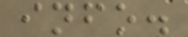info.
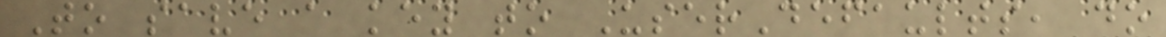To save a key to UserDefaults, do
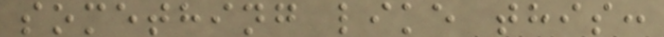something like this:
